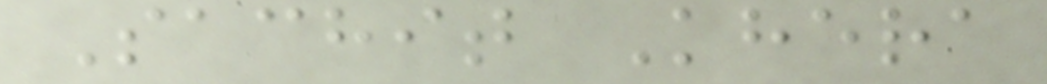Sachit Khera
